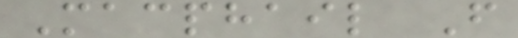Macphail F
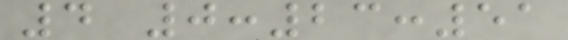4 0:23:51
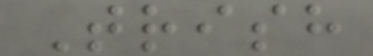Trish
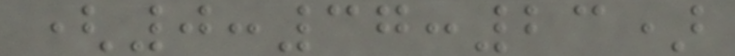(0:37:23)
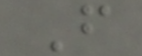F
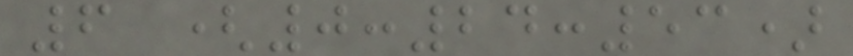6 (0:24:53)
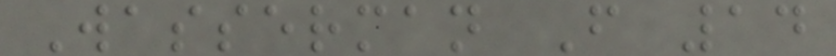Wasserman F 14
